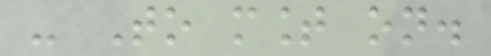- To mount on.
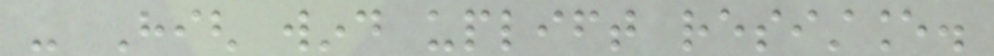- High wind uplift resistance.
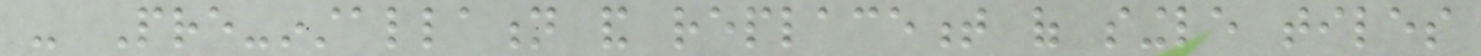- Pre-installation and replacement of single tiles
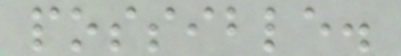possible.
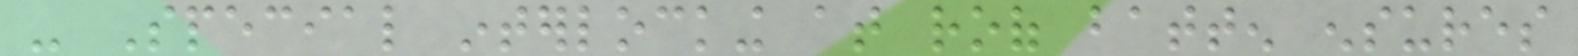- Special interlocking at roof batten ensures
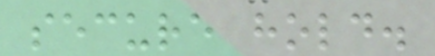secure hold.
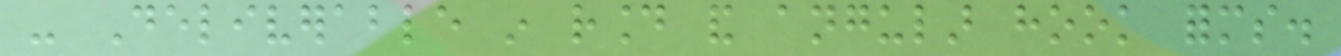- Deliverable in round and angular hook forms.
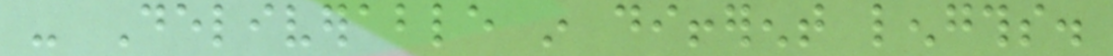- Deliverable in different lengths.
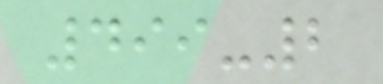499-2
